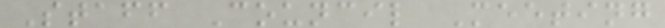Staff Council Meeting
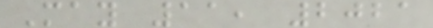May 11, 2021
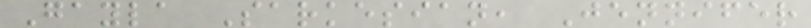Gayla Sarkesian, Jennifer
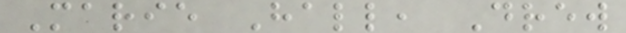Marie Hall, Drew
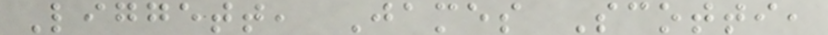Liggett, James Scotti,
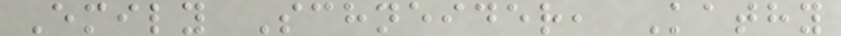Emily Schneider, Kathy
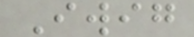Iwig
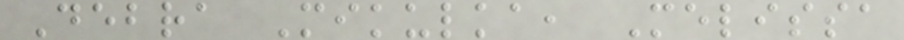Debra Mikulka, Melissa
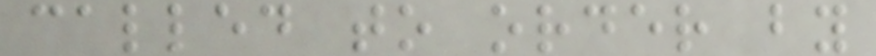called to order by
